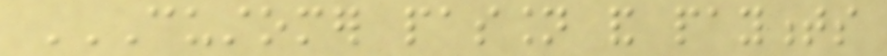CUSTOMER PASSION AND PAYMENTS
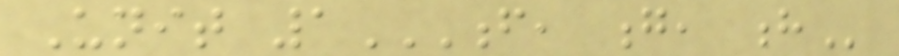Unit 1F, G, H
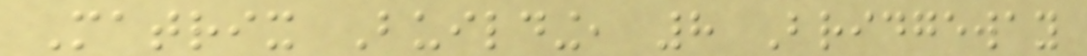Matrix Building, 8 Bridgeway
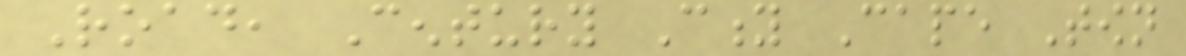Road, Century City Cape Town
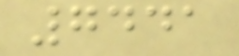7441
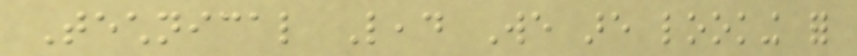Technical Lead We are looking for
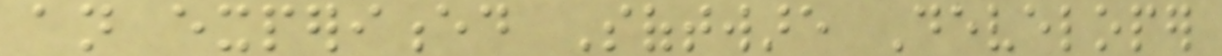an experienced Software Developer
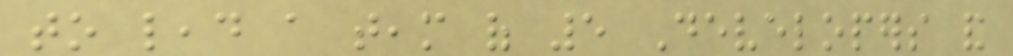to lead a team of 5 Developers and
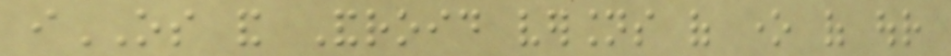iOS and Android versions of one of our
